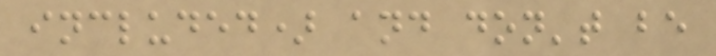included) and don't be
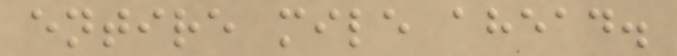entire mile ahead.
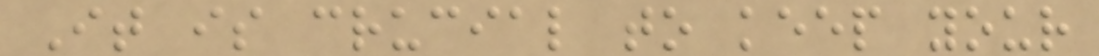It is crucial to keep your
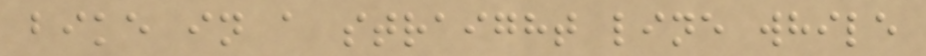bike in a straight line while
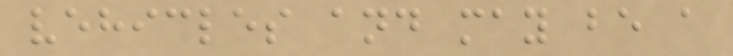vehicles and may be a
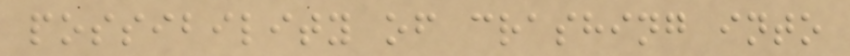possibility of crashing into
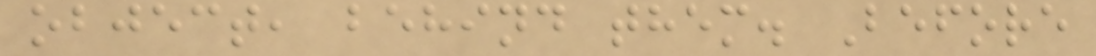object, behind them. Before
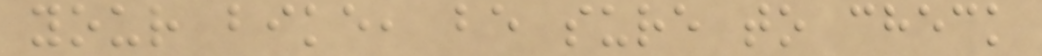your bike, be sure to check
